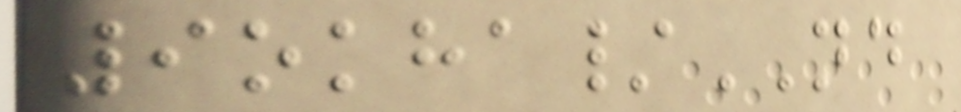9okha/ND
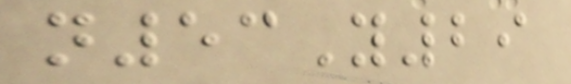n53Y29
